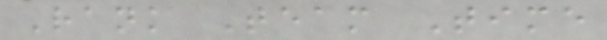Rank Team Time
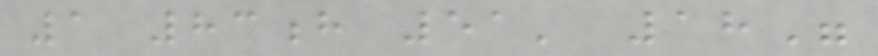1 83h 51' 18"
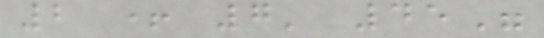2 + 7' 45"
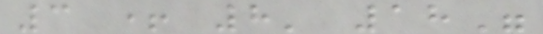3 + 8' 18"
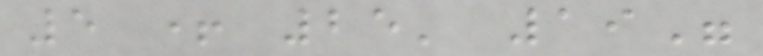5 + 25' 19"
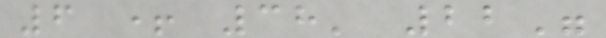6 + 38' 22"
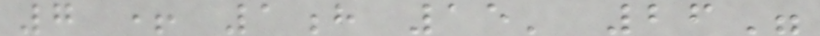7 + 1h 15' 26"
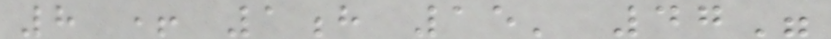8 + 1h 15' 47"
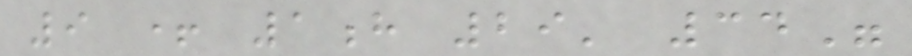9 + 1h 29' 34"
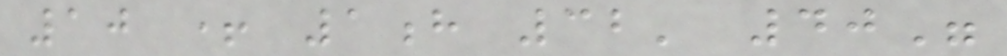10 + 1h 32' 40"
